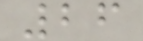26
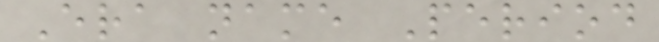Era name Period
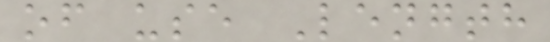of use Length
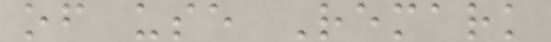of use Remark
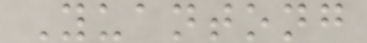Yuantong
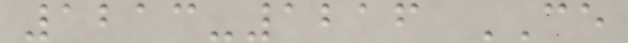1213-1216 CE
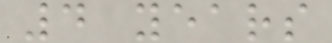4 years
